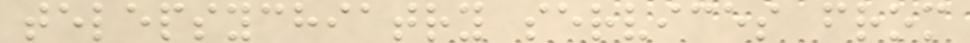telepsychiatry services from
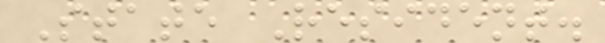State Resident.
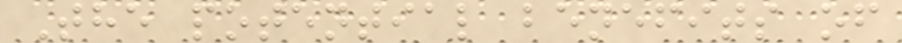The potential benefits of
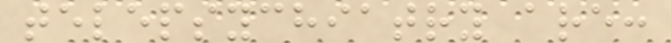telepsychiatry are:
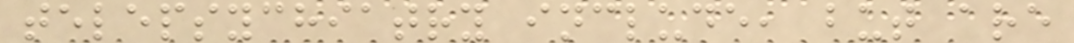telepsychiatry include, but are
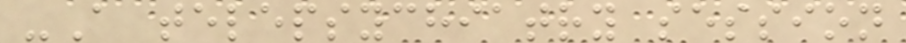-A telepsychiatry session
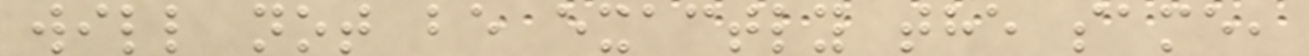will not be exactly the same,
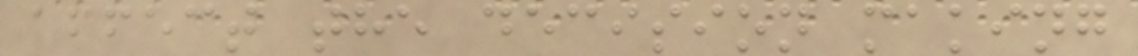affect the decision making
